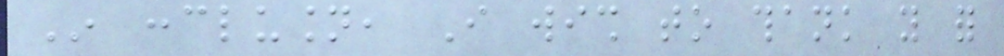In conclusion, I wish to thank you for
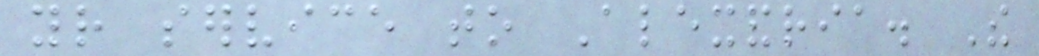your service to Alexandria. The
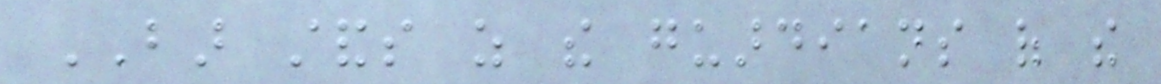BAR stands as the guardians of the
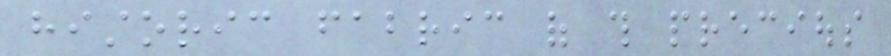historic fabric of this precious
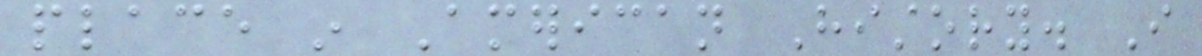place in American History. I
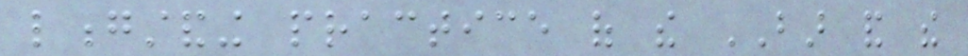longstanding practice of the BAR and the
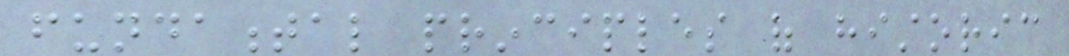fundamental principles of historic
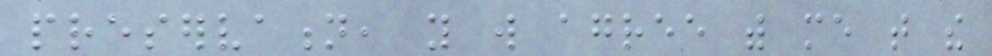preservation, you will agree with me that the
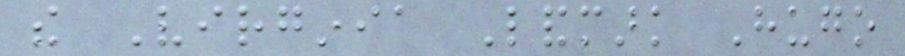the Virginia Landmark Hugo
